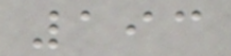193
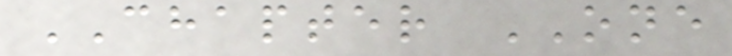CHAPTER ONE
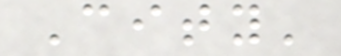City'
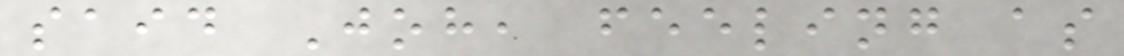said Joh, feeling as
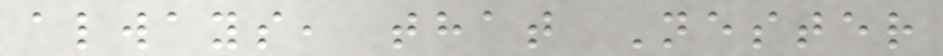always, that Nester
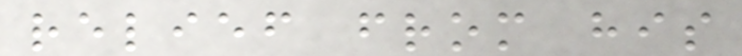relief from his
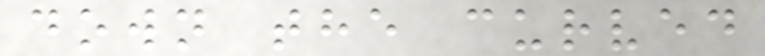down the curved
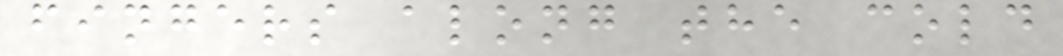fingers along the cold
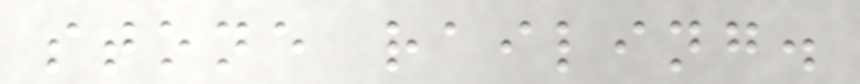stone railing.
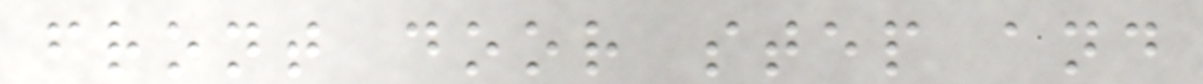front door step and
